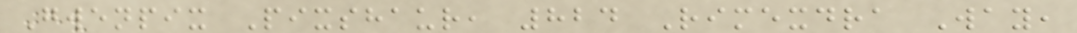Gwenpix Pixshaur, 824 Rimexdra Way,
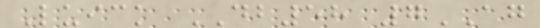Luick DB58 7AG
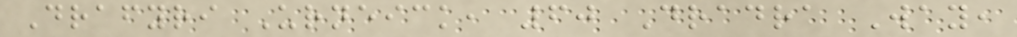Drafyri Urneick, 60 Dradra Way,
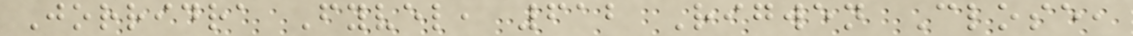Jorridra Fyvel, 612 Rigwen Close,
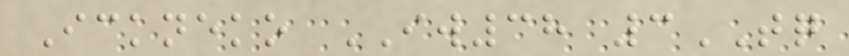Ickneko IW38 3TQ
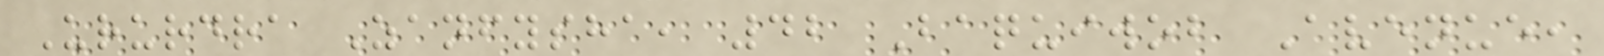Ururdra Zanfysha, 42 Baquiwob Avenue,
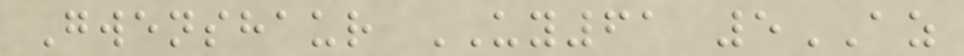Gwenshaur UY61 5AZ
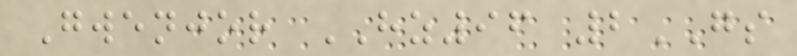Gwenjor HZ96 2GS
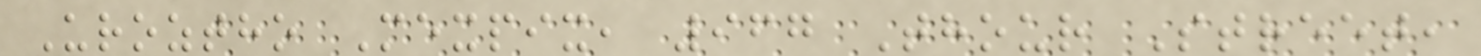Uroztho Mexpix, 967 Thour Street,
